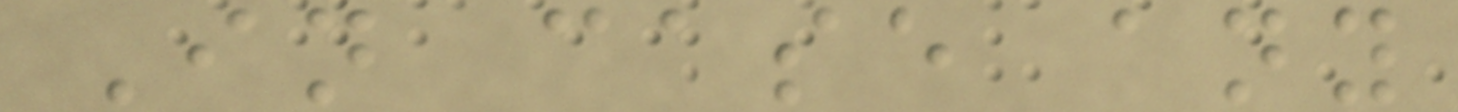In case any
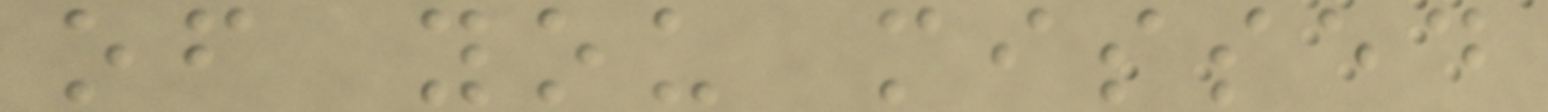of you missed
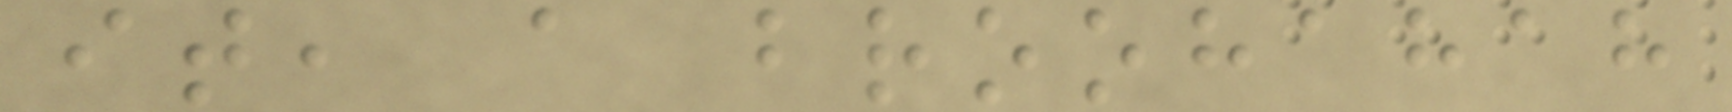it, a broohahah
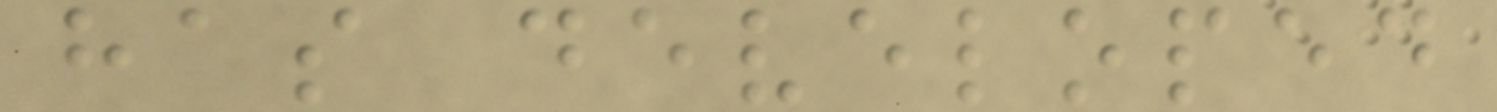has developed
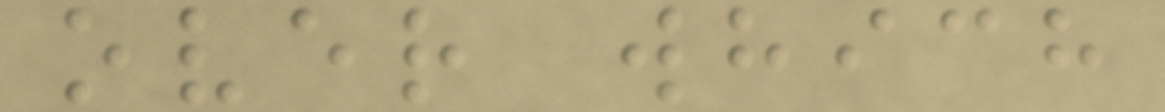over which
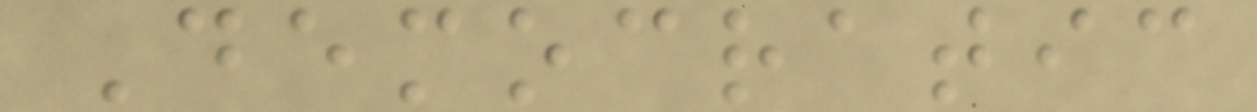Democratic
